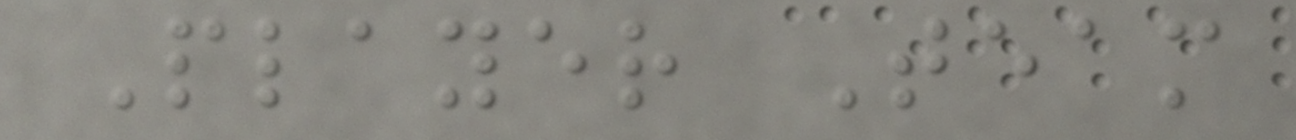Player Team
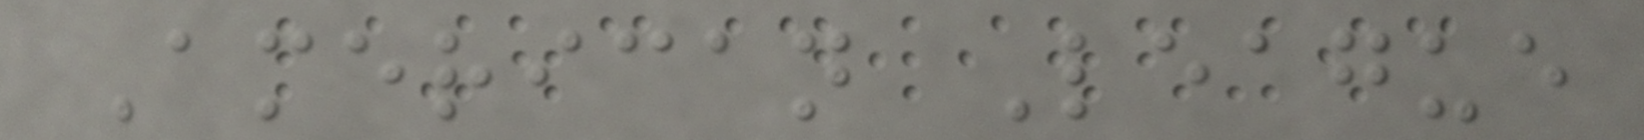American League
